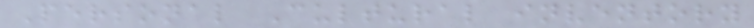Personal Cultural inventory
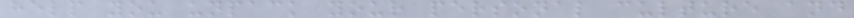help you unpack your personal culture and
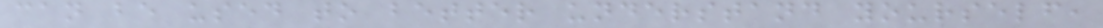can be used to better understand yourself,
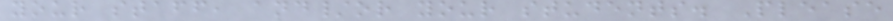your staff, and/or your students. Please
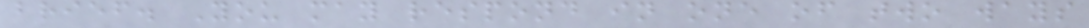brief. You may respond in one of two ways
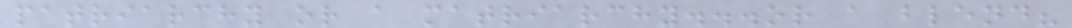patriarchy or a matriarchy...or a blend?
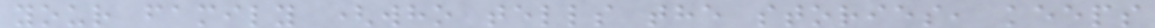your family (who tells the stories, keeps
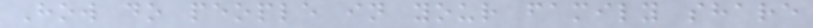How do people in your family share
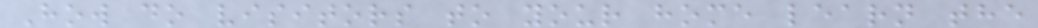How do visitors to your home learn the
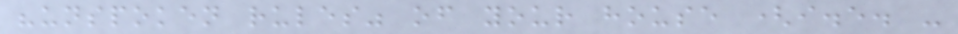"unspoken rules" of your house (i.e. -
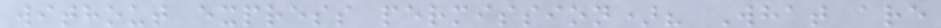without express permission)? What are
